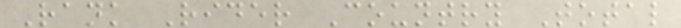Rank Rider Country Total
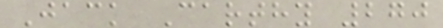Jack Carthy 270
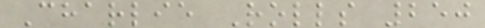Charlie Rolls 250
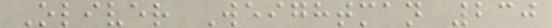Oliver Weightman 230
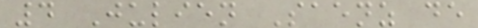4 Julien Saenz de
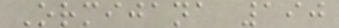Ormijana 190
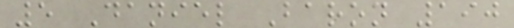5 Daniel Baron 190
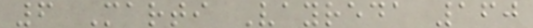6 Marti Vayreda 160
